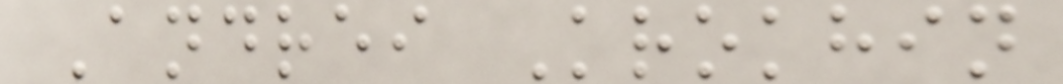Andrei Krokhin
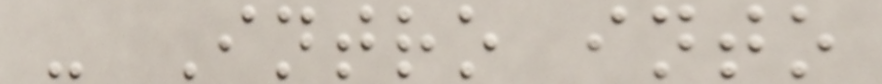- Intro into
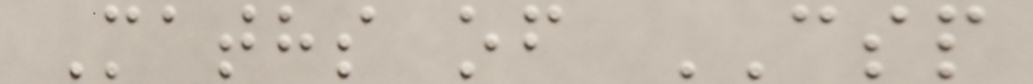Maths of CSP
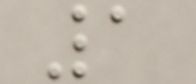1
